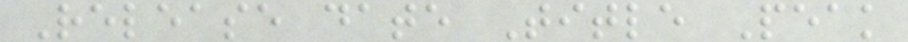Release date Title Peak
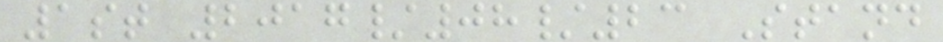1st 2017/08/23 Stand
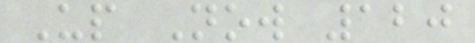Up Now 120
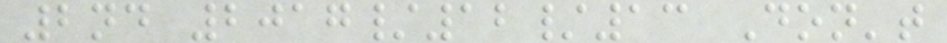2nd 2017/12/13 Don't
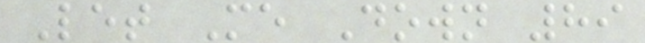Let Me Down 89
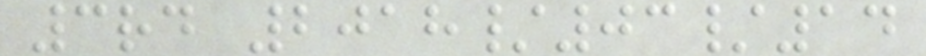3rd 2018/03/14
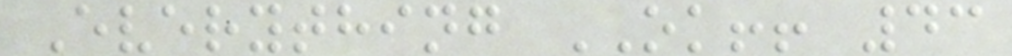Everything OK!! 43
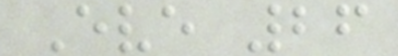Eve 26
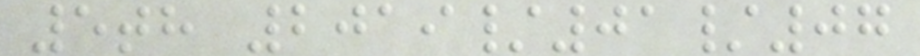5th 2019/01/07
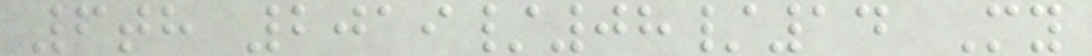6th 2019/08/14 My
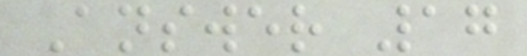Answer 17
